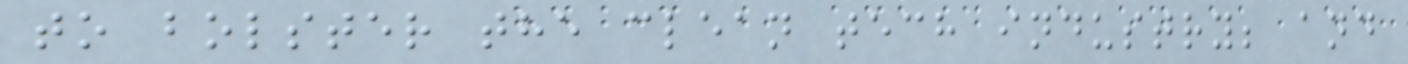to bolster the clean tech industry; and
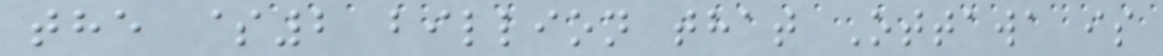the $2 billion that Ottawa is
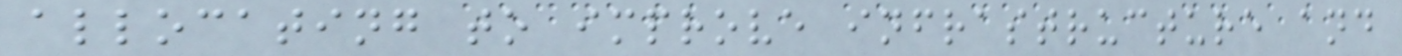allocating to improve infrastructure and
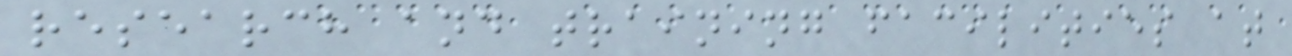research and training facilities at
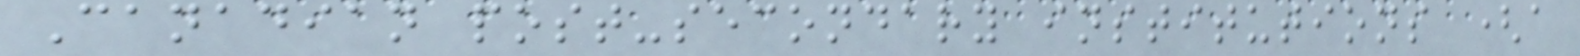Canadian post-secondary institutions (a
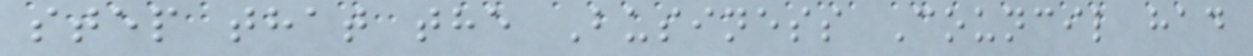step that the Business Council had
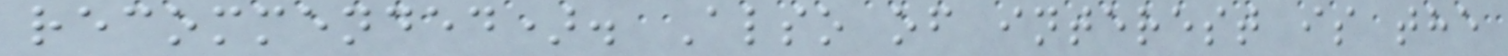recommended). Also of interest is the
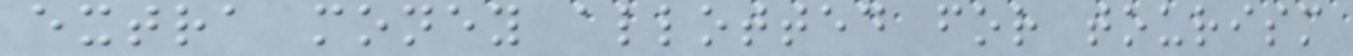extra money allotted for tourism
